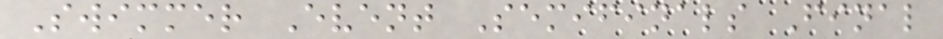Swimmer Event Semifinals Final
